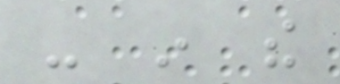- in the
